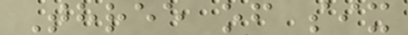Three of six
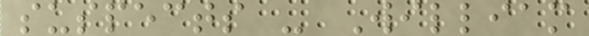suspects - William
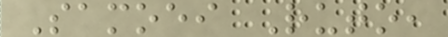Samoei Ruto,
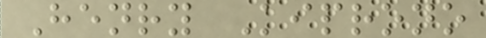Henry Kiprono
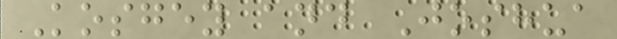Kosgey and Joshua
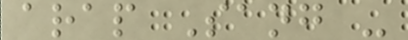arap Sang -
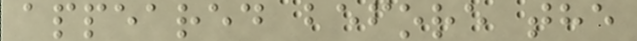appeared before the
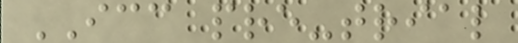ICC pre-trial
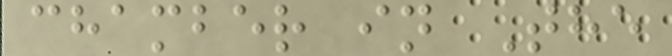chamber in The
